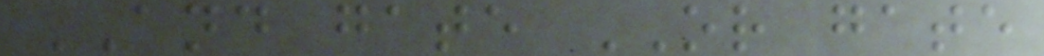AND gate OR gate
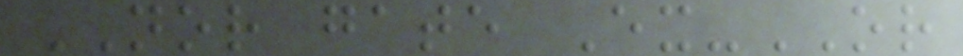NOR gate Ex-OR
